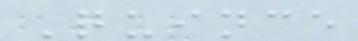Quince
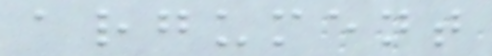argument
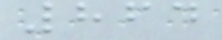864
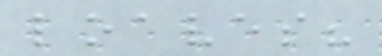loaves?
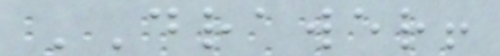DRAWER!
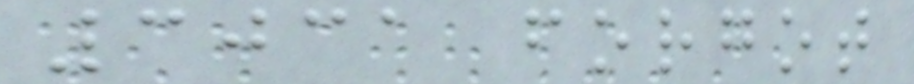3031 forgot
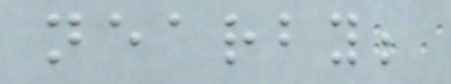nearby;
